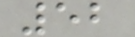52
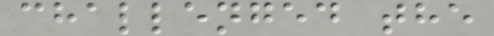challenged the
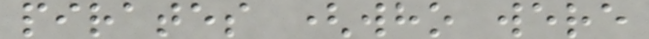pirates (who were
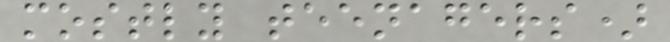mostly teenagers)
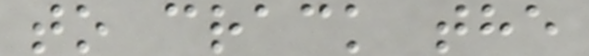to crack the
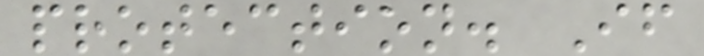protection. If
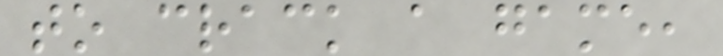to crack a game,
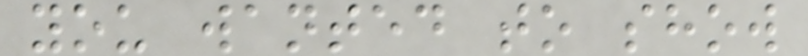you wanted to show
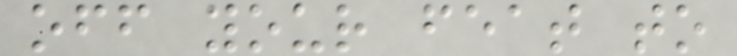off your feat to
